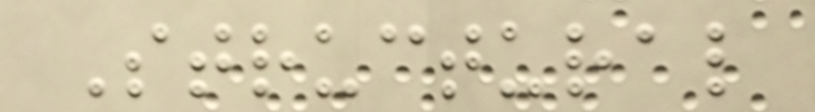Structural
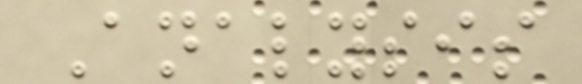Analysis
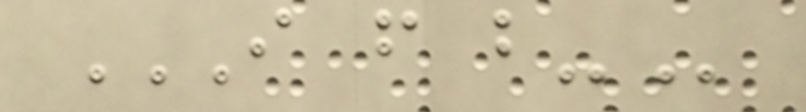I F B-
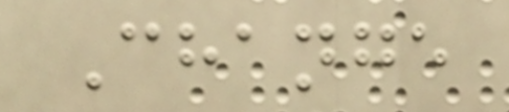Change
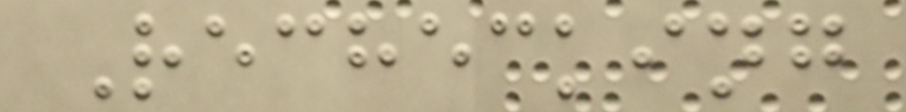Rechecking
